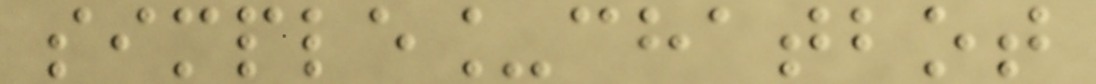simple_chatbot
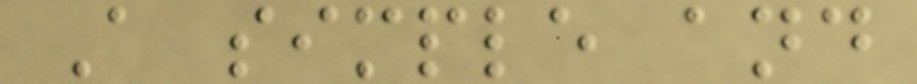A simple and
